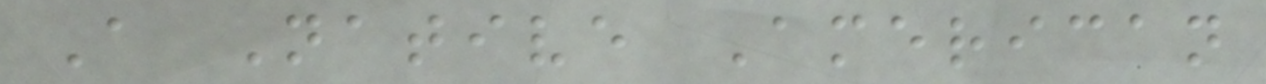A Native American
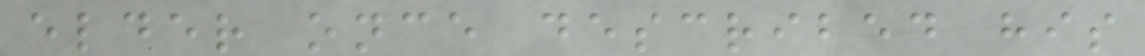elder once described his
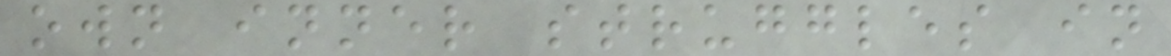own inner struggles in
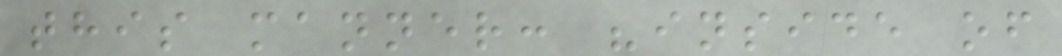this manner: "inside of
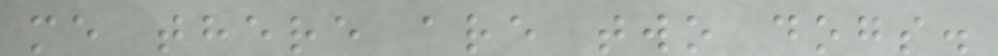me there are two dogs.
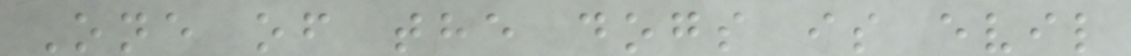One of the dogs is evil
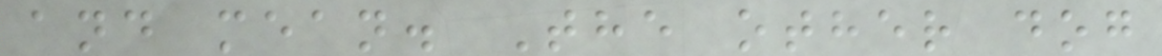and mean. The other dog
